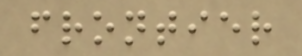frontier
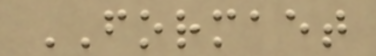FORMAET
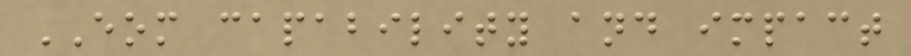EOM capability and impact
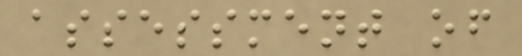assessment of
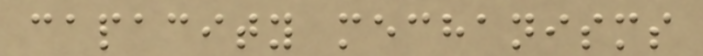capacity mechanisms
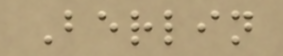Berlin
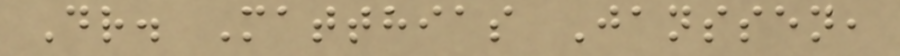Dr. Matthias Janssen,
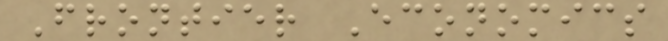Frontier Economics
